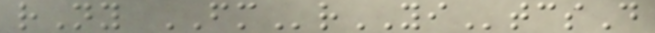rNy FMrYItcsD
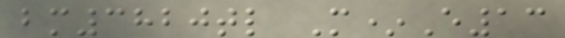bm3820tl M*E13
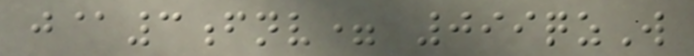j@3fnv= 099qzW
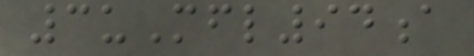3uMfl94a
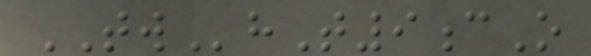TWhT9cO
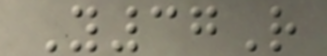Y37R
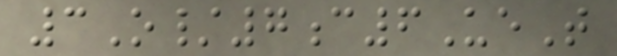3O/7c6UeT
